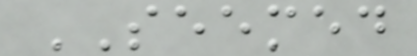SEEMED
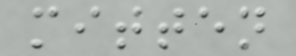mitten
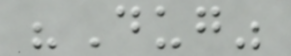"Dug"
